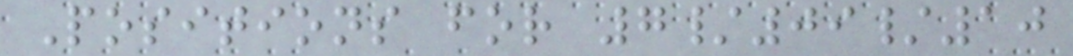Positions for 7/09/10
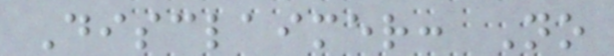Disclaimer: No
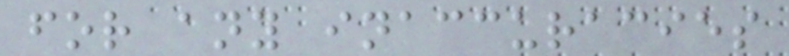for any inaccuracies
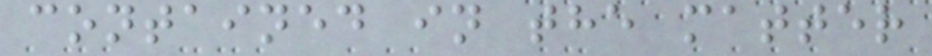contained in the matter
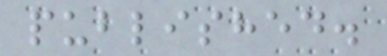published.
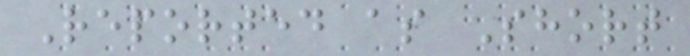Reported as Short
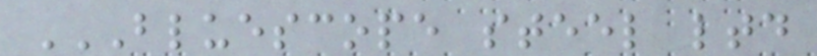BLUESCOPE STEEL LTD
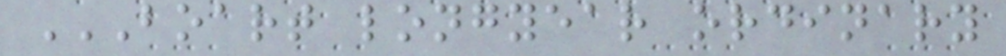BOART LONGYEAR ORDINARY
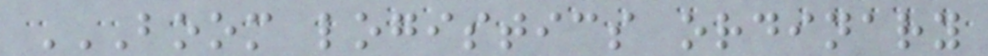BOOM LOGISTICS ORDINARY
